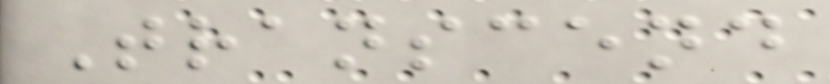Transcend
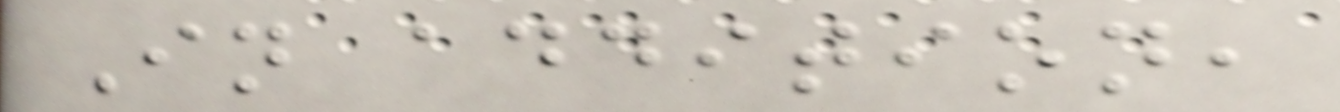In addition,
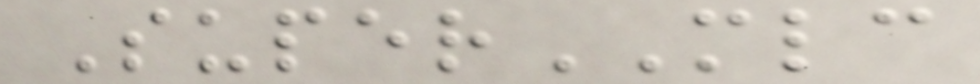SuperMLC
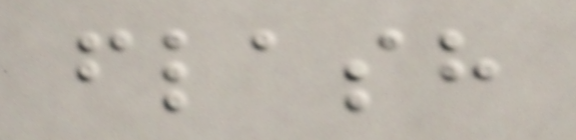flash
